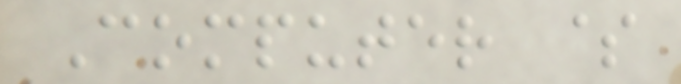Computer $
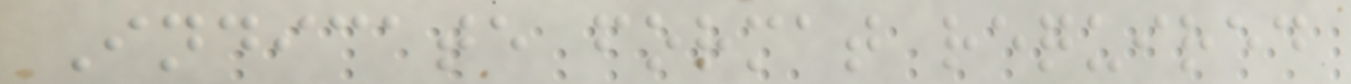Indicate format required
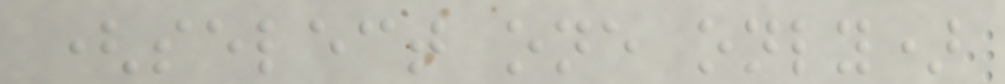(select one only)
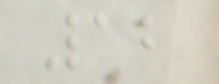12
